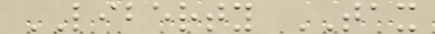LIBERTY TAX
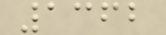1362
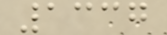1337
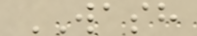WASH
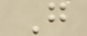G
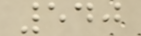540
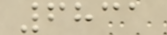6831
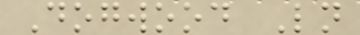Dogwood Ln
